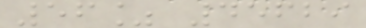56% 45629
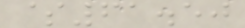$61.50
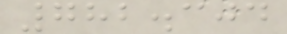782.304
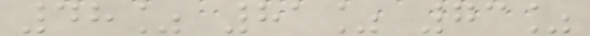48% 81% 73%
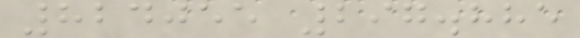824055 297.885
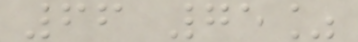66 75%
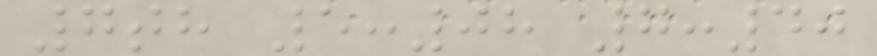7th 5:08 7:40
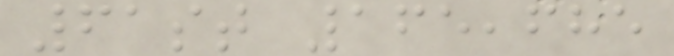61st 165,685
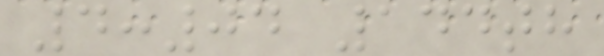4:04 144th
